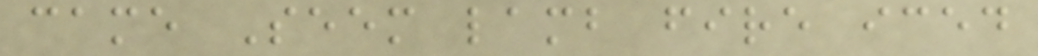came Seem lamb fire iced
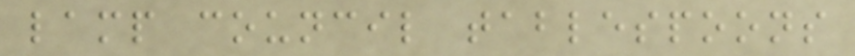lamp council tablespoons
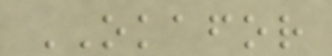OKAFOR
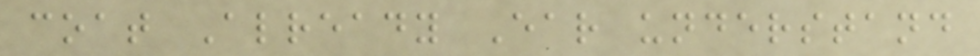coat Already Ear understand
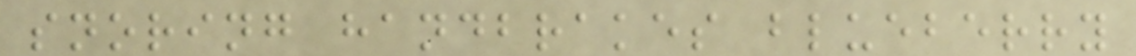snoring handbrakes blueberry
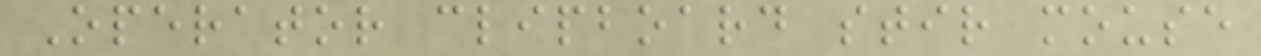Operator clipboard stir mouse
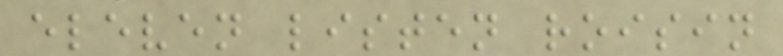eleven listen roisin
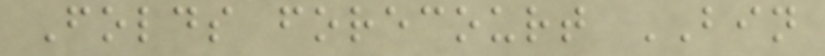Folds forecourt BIN
